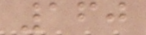160
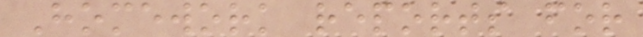Homework reports for
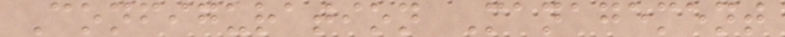Configuration Management
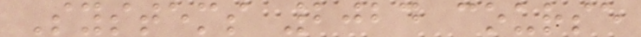Systems 2024 course
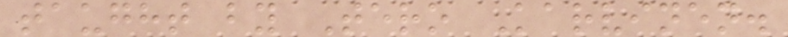taught by Tero Karvinen.
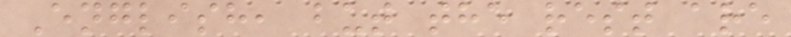English, but the rest are
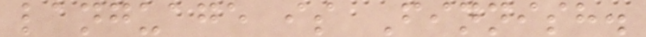language is Finnish.
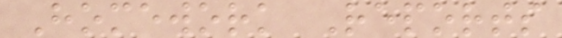Homework Reports
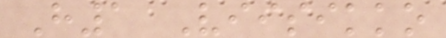H1 Viisikko
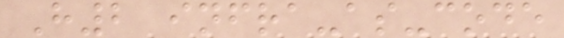H2 infra-as-code
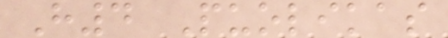H4 Puolikas
